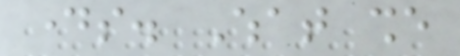days. What she
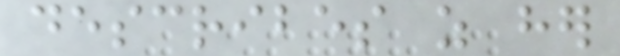describes as her
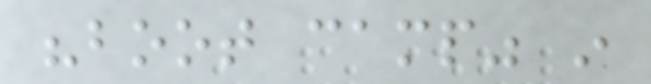"boot camp" in
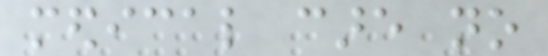medical care no
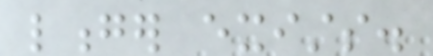longer exists.
